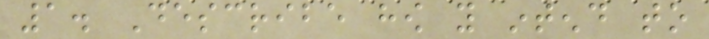1. Describe how you intend to
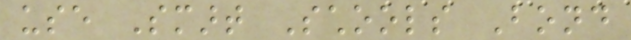use Smart Schools Bond
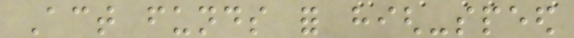Act funds for high-speed
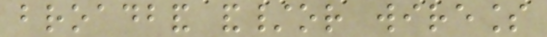broadband and/or wireless
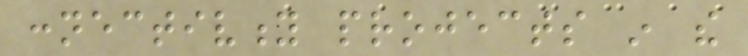connectivity projects in the
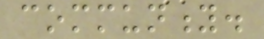community.
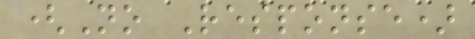(No Response)
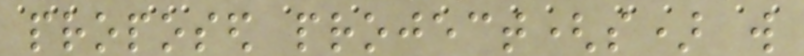proposed project(s) will
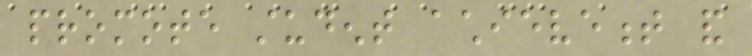promote student achievement and
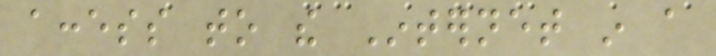access to the Internet in a
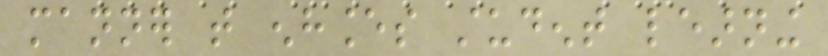manner that enhances student learning
